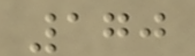170
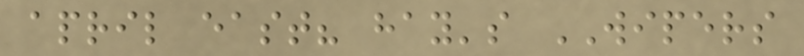april east? hay's WIPERS
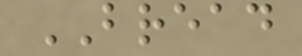BREAD
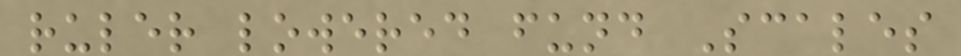ruler lowered fund Scales
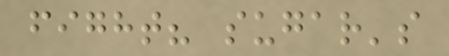fight? sugar's
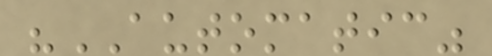"AUTOMATIC"
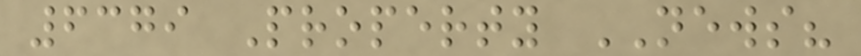6379 Property NEWS?
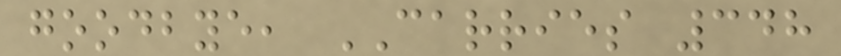goodbye, CARRIES 348
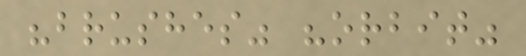"brushes" "orbit"
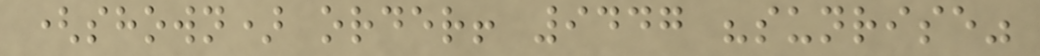(shown) order! 9447 "sunrise"
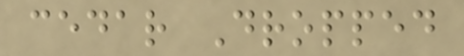cedar Dropped
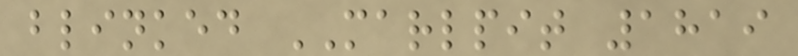blinked MARLPIT 1819
